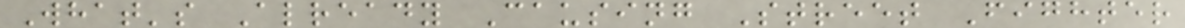What's Already Causing Street Fighter
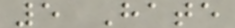5 Hate
